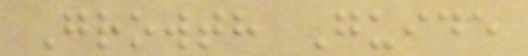Growth Guide
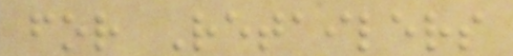for Retailers
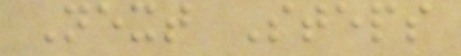Next Steps
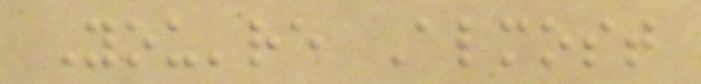You're Almost
